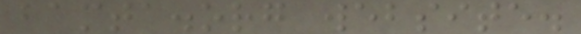bamta.org website.
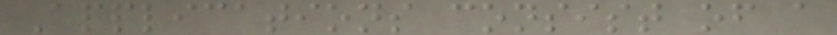Applications consist of a
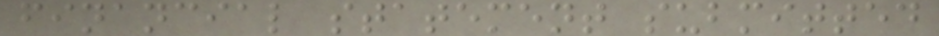financial statement submitted
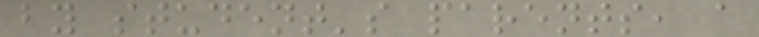by student's parents, a
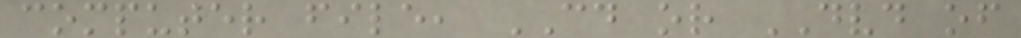computer file, CD or DVD of
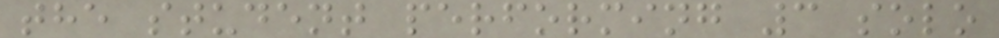the student performing 3 solo
